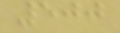500
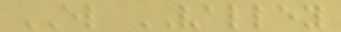EL VALLEY
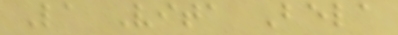La Vita Bela
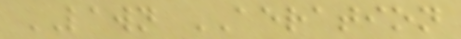LAWN AERATION
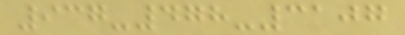937-478-3107
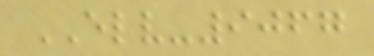ELV-9067
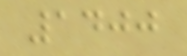1400
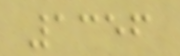1356
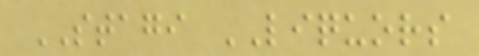STAGI LIQUORS
